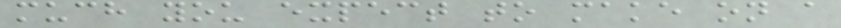much you expect to make on a
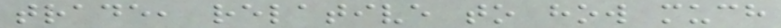trade, relative to how much
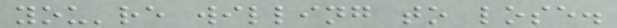you're willing to lose.
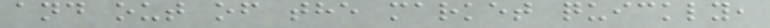and out of the market quickly,
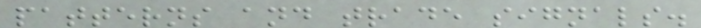patterns and trade signals.
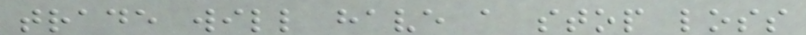trade will have a stop loss
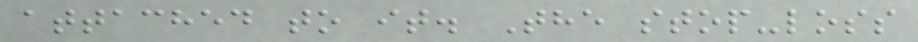attached to it. The stop-loss
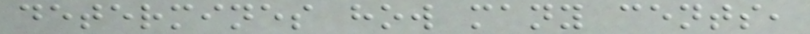determines how many cents,
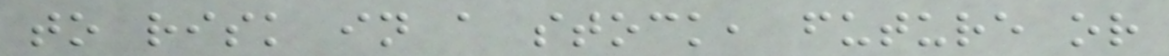to risk in a stock, future or
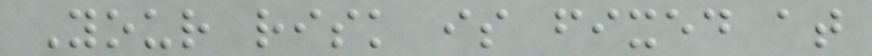Your risk is fixed at
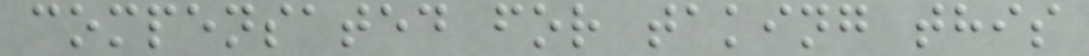compensated for taking this
